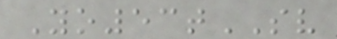Yo53tSV
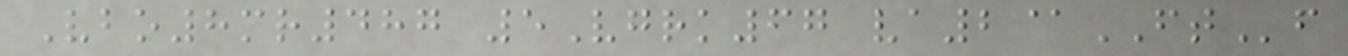Vbo8mr487 5Vgrk67 va2@FTf
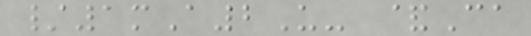/1mA2U- &Ca
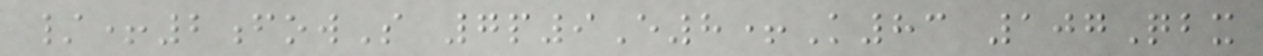/+2fowS 7p9E8+K83 107Qbx
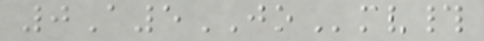0A5JOmv#
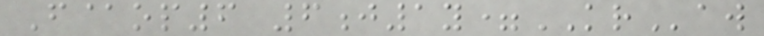F@op6 6j1y=KRaw
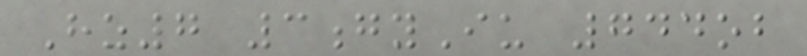Hz7 3gyIu 744ob
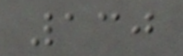130
